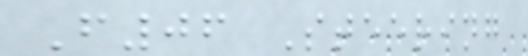F06 Steering
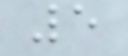5
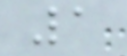1
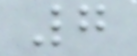7
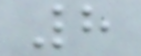8
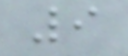9
